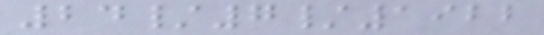24/7/1922
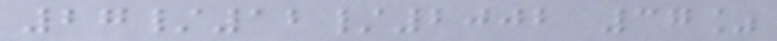27/12/2002 37%
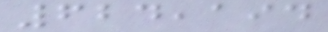624,194
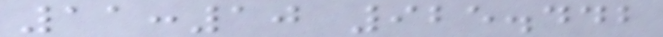11:10 925.442
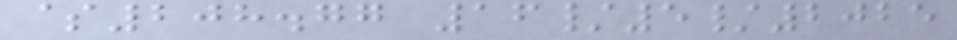$208.77 16/5/2025
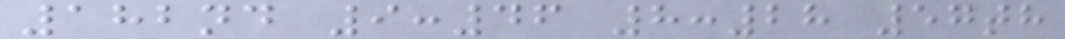182nd 9:46 8:28 57th
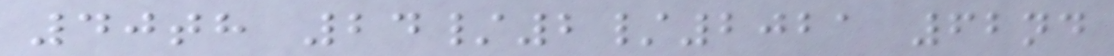40th 24/2/2021 62nd
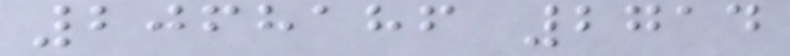2068186 2714
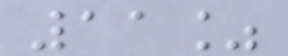11%
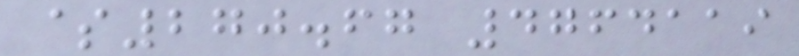$270.67 4764119
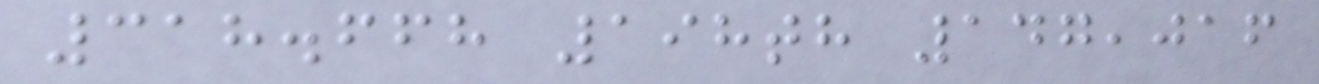318.668 198th 147,016
